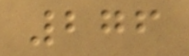276
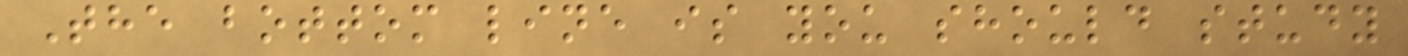The bottom line is you should study
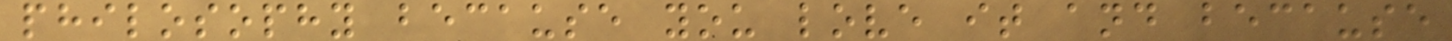philosophy because you love it and because
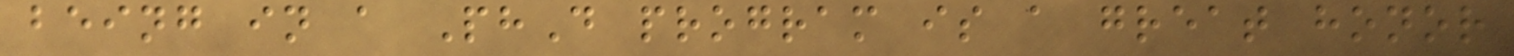being in a PhD program is a great honor
